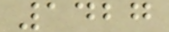1427
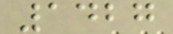1427
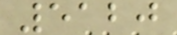5120
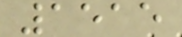1515
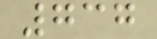737
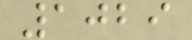1029
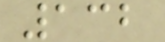132
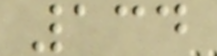134
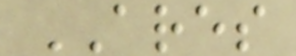ARES
